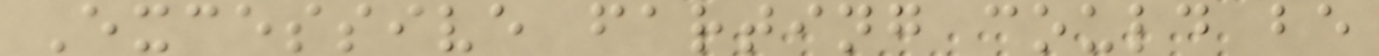Excessive farting could be
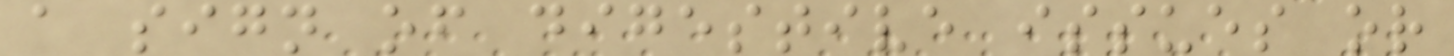a sign of digestive issues or
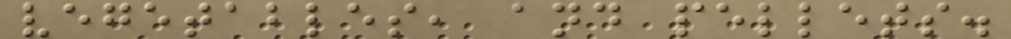vegetables, and pellets.
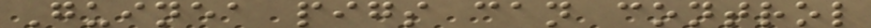Guinea pigs can control
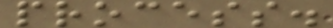process.
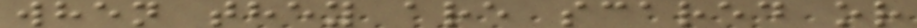when they are scared or
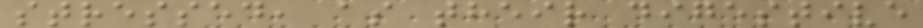stressed, as their digestive
